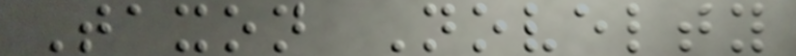Taxon Novelty
